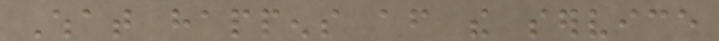What happens after the service
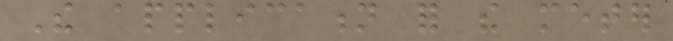The application for the meter
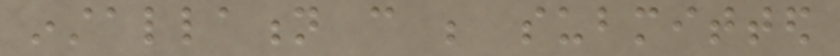installation can be submitted
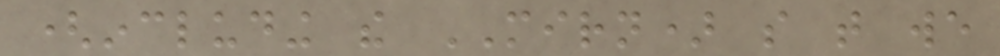(including the MIRN) so that we
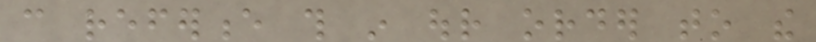can reference this in our order to the
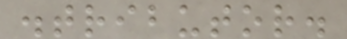distributor.
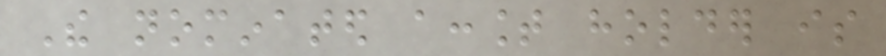The nominated account holder is
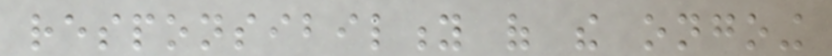responsibility of the ongoing
